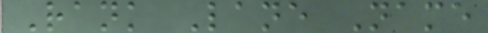Rank Lane Name
